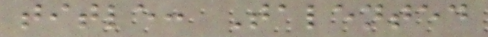title: Talented
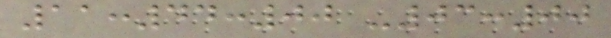11:44:00 -03:00
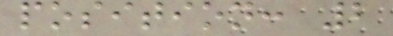position: 2
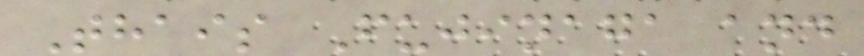Thais Fujinaga and
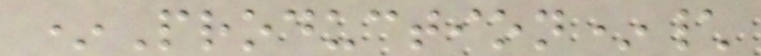*Production*\
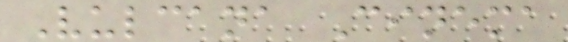Vulcana Cinema
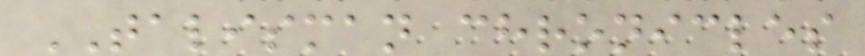TALISMAN chronicles
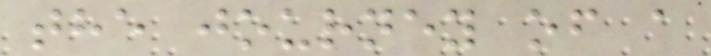the journey of a
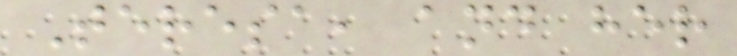Teresa, and her
